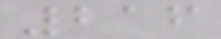216
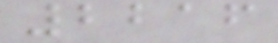2216
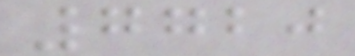7720
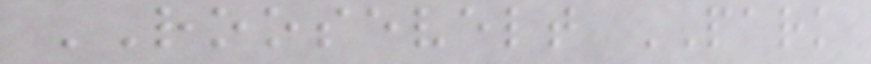ROOSEVELT PARK
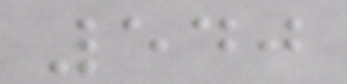540
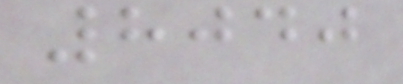8040
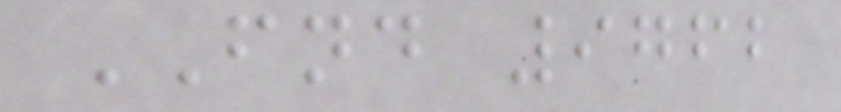FND 9762
